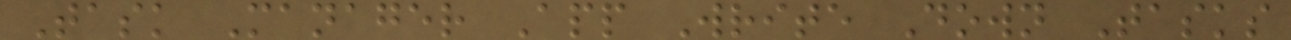Task Manager App Write Down Tasks
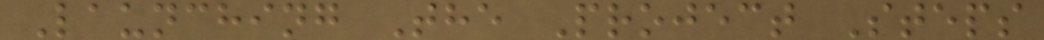Launching The Project Steps
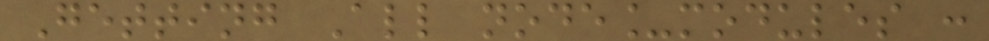Getting All node_modules :
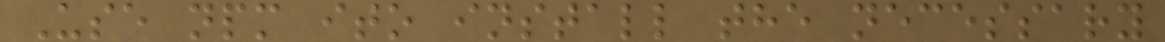Use npm ito install the necessary
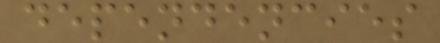dependencies
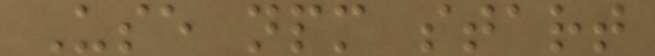Use npm start
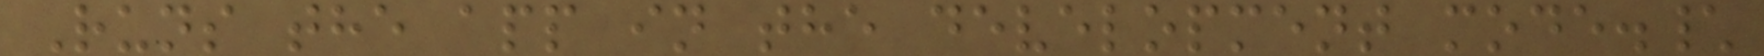Runs the app in the development mode.\
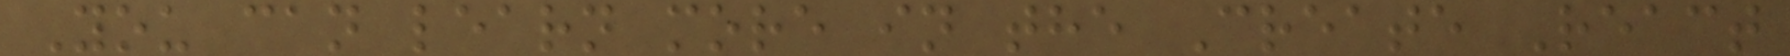You can learn more in the Create React
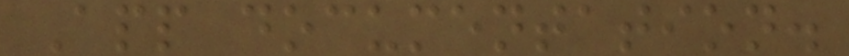App documentation.
